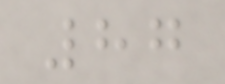87
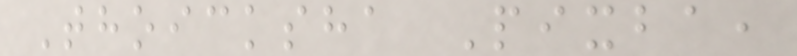Thoicksha Pixba,
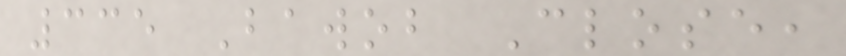335 Bawob Close,
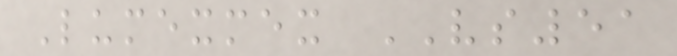Lumexmex VS51
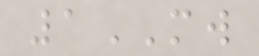1MW
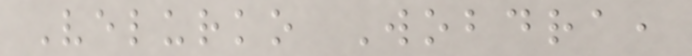Velurko Wobdra,
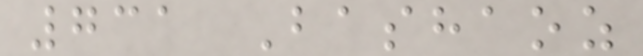731 Bashaoz
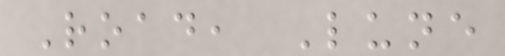Road, Lune
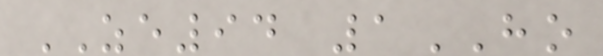ZE94 1HO
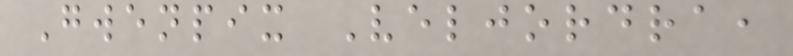Gwenpix Veljordra,
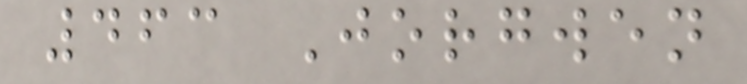463 Jorgwen
